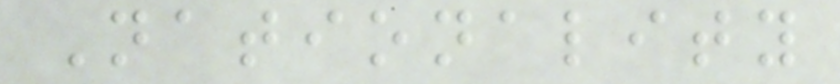Nationality
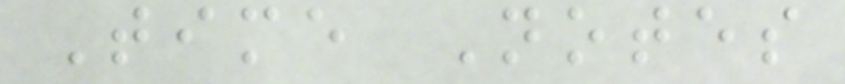Time Notes
